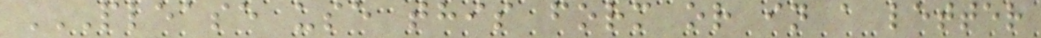PLEASE USE THIS FORM OR IN A LETTER
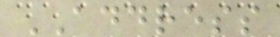ADDRESS
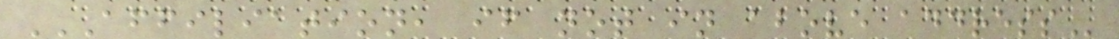AFFILIATION, IF NOT IN ABOVE ADDRESS
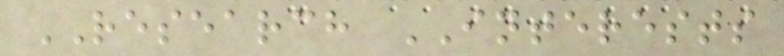RESEARCH INTERESTS
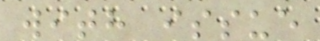with issue
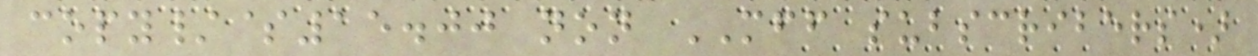copy/$15.00 non MFF subscribers)
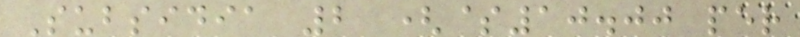Subsidia 2 ($10.00 per
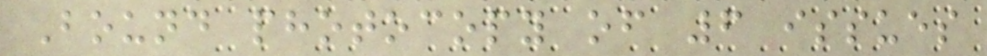Bound photocopy of 6 issues
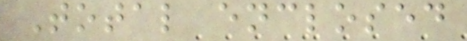Total enclosed
